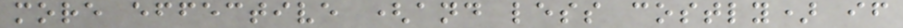more effective (and less costly) if
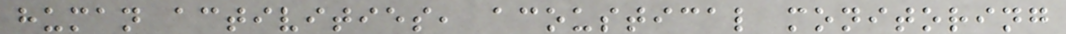human activities, acoustical monitoring
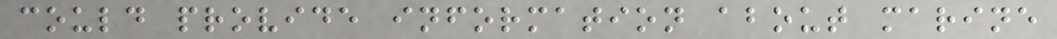could provide information about marine
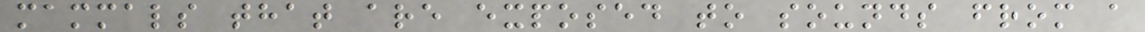mammals that are exposed to sounds from a
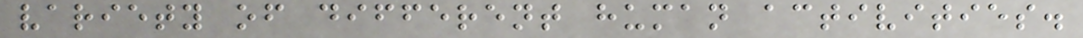variety of different human activities.
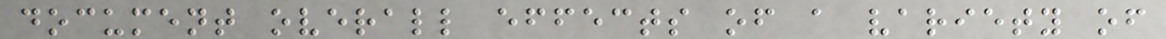document overall effects of a variety of
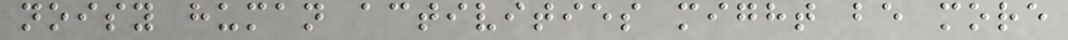noisy human activities might be more
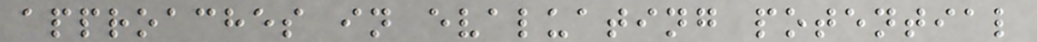approaches in evaluating potential
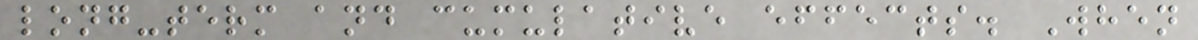long-term and cumulative effects. When
